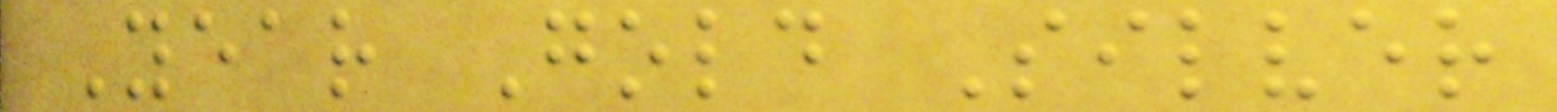Year Gold Silver
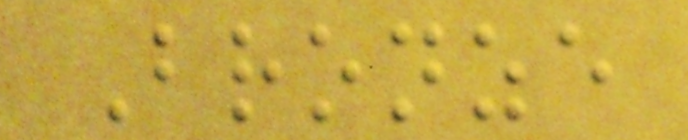Bronze
